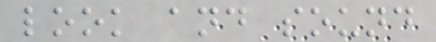look and sound
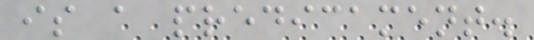is a predicament.
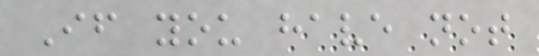If you have not
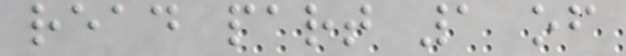read part 1 of
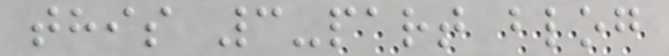this 3-part blog
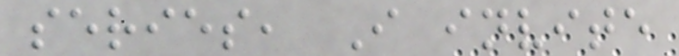series, I invite
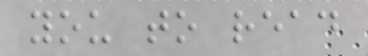you to read
